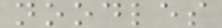noodles
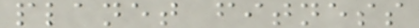planet fitness
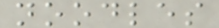noodles
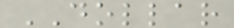DOLLAR
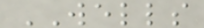WELLS
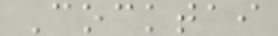Cocktai
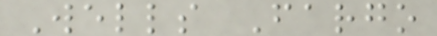Wells Fargo
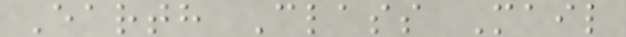Earth Class Mail
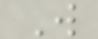W
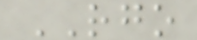RGO
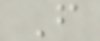F
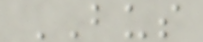BUS
